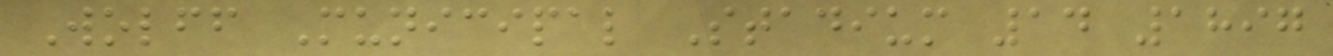Wolff Municipal Stadium 14 1897
